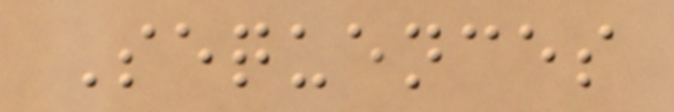Sequences
